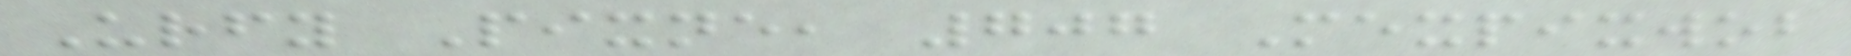Urfy Pixne, 707 Mexpixwob
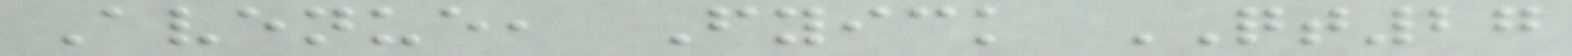Avenue, Fyick QT27
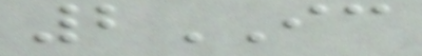2IC
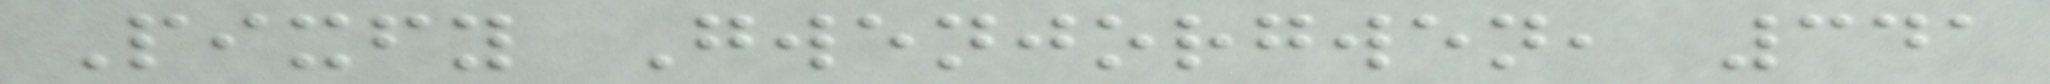Pixfy Gwenjorgwen, 341
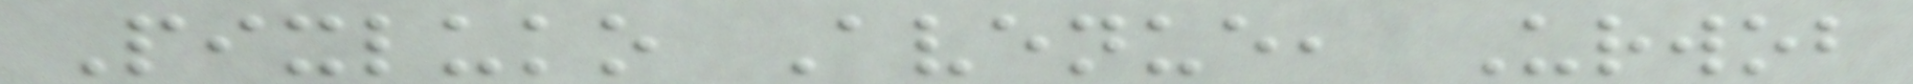Pixluko Avenue, Urwob
